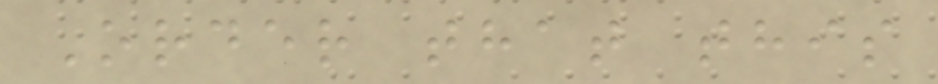Order that this
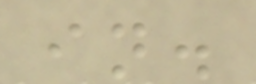in.
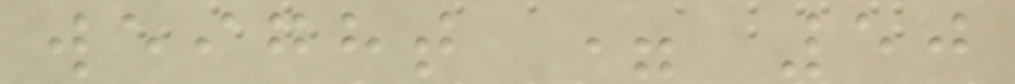weight = 50
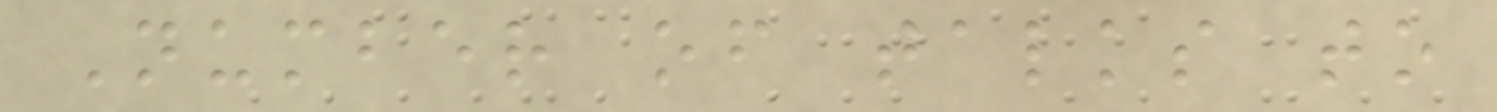Number of talks to
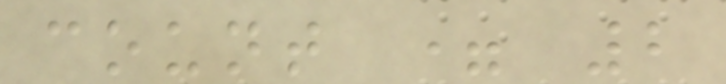count = 2
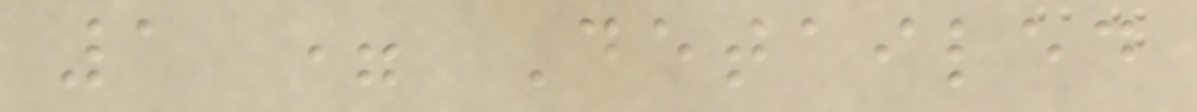1 = Detailed
